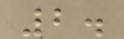2.
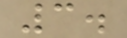3.
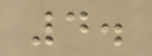4.
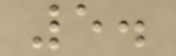5.
